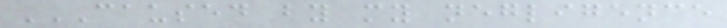CAUSED BY MY NEGLIGENCE
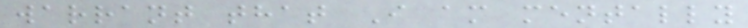warrant that I am mentally
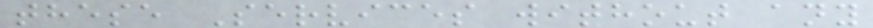these Services without any
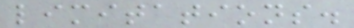limitations.
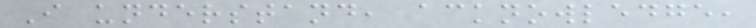I understand, acknowledge,
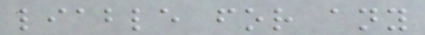liable for any
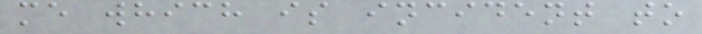me which is incident to
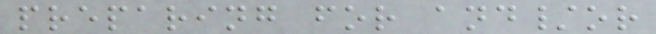preparing for and/or
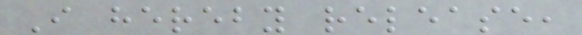I hereby release,
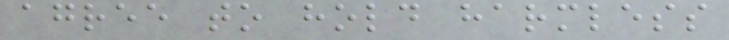agree to hold harmless
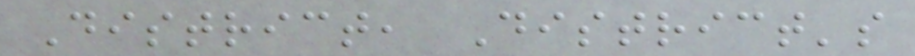District, District's
